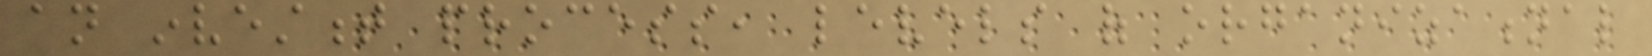an investment process, levels of organizational
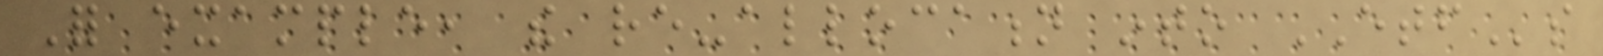For example, the re-allocation into ETFs
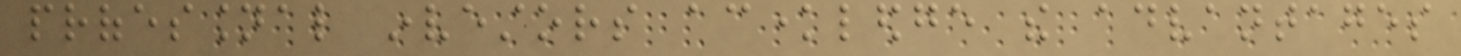professional investors acknowledge the advantages
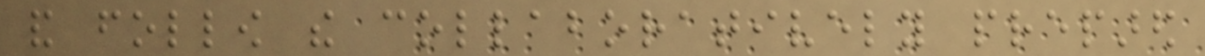and follow the collaboratively prepared
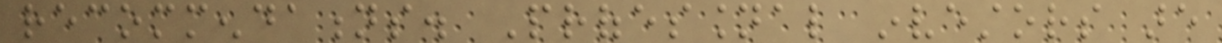recommendations. Professional investors are
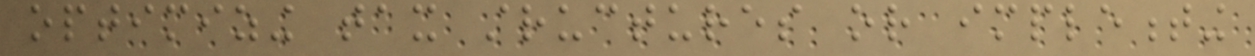optimizing tax structures or implementing
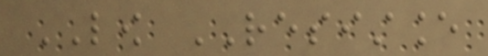LOW RESISTANCE
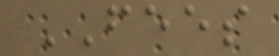FEES
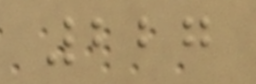227
